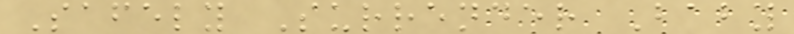Safely Surrender Baby
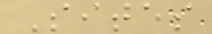Sites
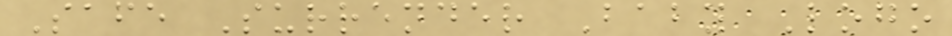Safe Surrender Baby Logo
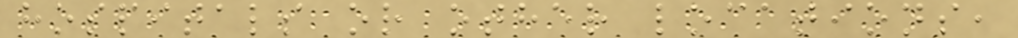hospitals or other locations,
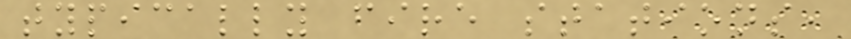typically fire stations,
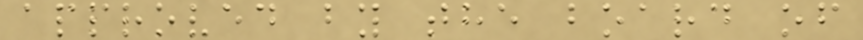approved by the board of
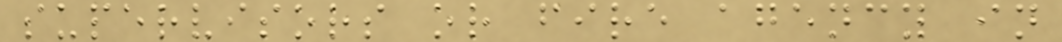supervisors or fire agency in
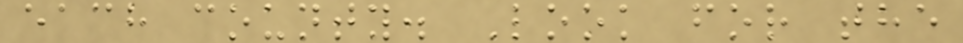each county. Look for the
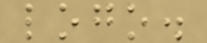logo.
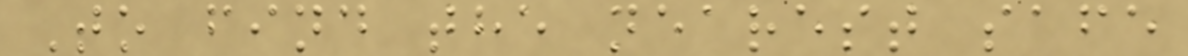To find the nearest safe
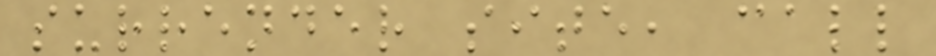surrender site, call
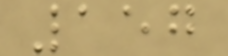157
